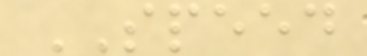SPEED
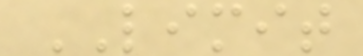LIMIT
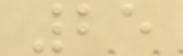25
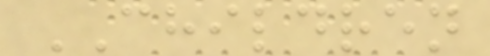CHILDREN
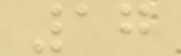17
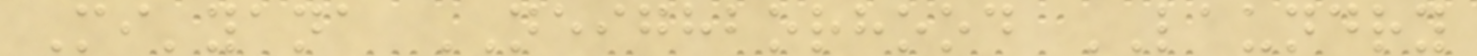Mi'yana NEIGHBORHOOD LAUNDRY
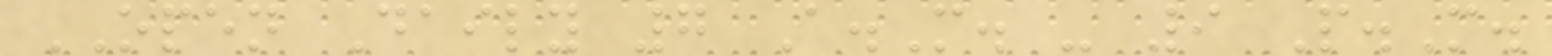OPEN Daily 7 A.M. - 9 P.M.
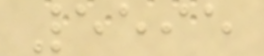5595
